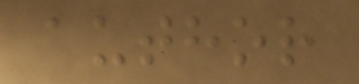author
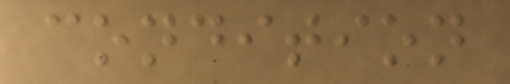condition
